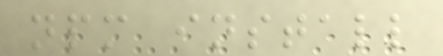npm install
